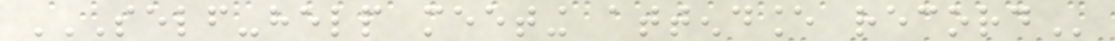SELF-HELP MEETING ATTENDANCE RECORD
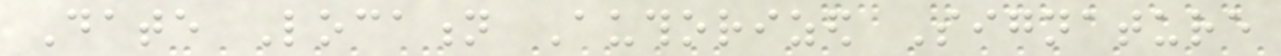Date Location Authorized Signature
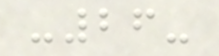-26-
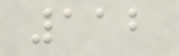112
